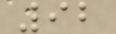92
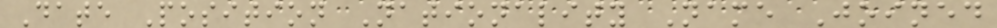Date Position Nationality Name Joined
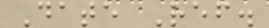Date Ref.
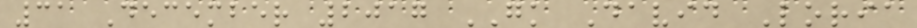31 December 2017 GK David Loria
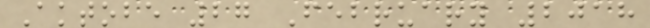Aktobe 27 February 2018
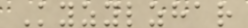Kyzylzhar
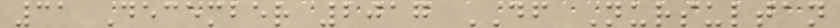31 December 2017 DF Nursultan
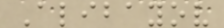Alibayov
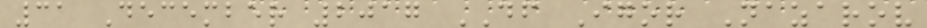31 December 2017 DF Igor Nazarov
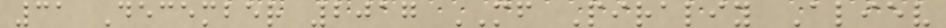31 December 2017 MF Piraliy Aliev
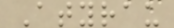Atyrau
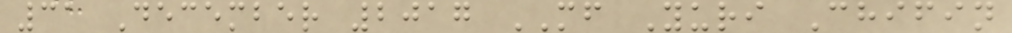31 December 2017 MF Yuri Chifin
